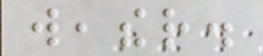weather.
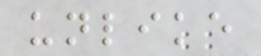unlike
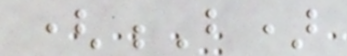(B)
